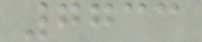7733
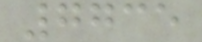7735
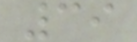39
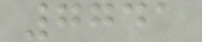7741
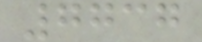7737
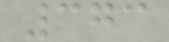373
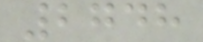2748
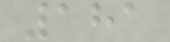181
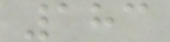183
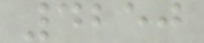4250
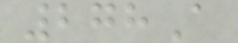278A
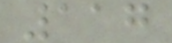117
